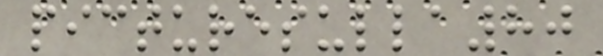picturesulla80
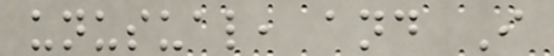unusual, and I
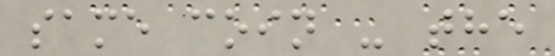same coin - the
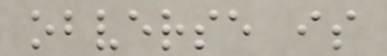obverse is
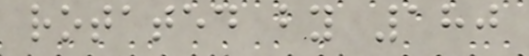rotated by 180
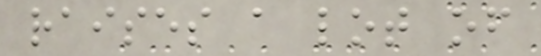raises a lot of
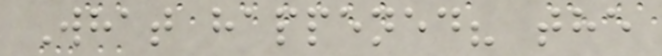What happened? the
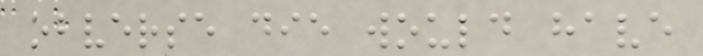obverse die would have
